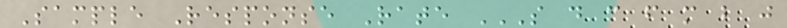Sample Response Rate S D C F M B J
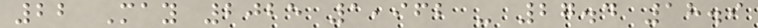22 May 2025 1,962 - 27.4 18.9
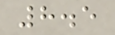8.5
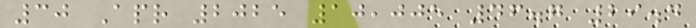30 Apr 2025 10,005 46.7 29.4
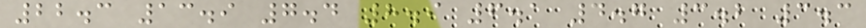22.3 13.9 7.4 8.9 6.1 4.7 3.2 3.3
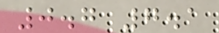0.7 7.1
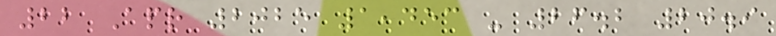22 Apr 2025 1,453 - 26.2 20.9
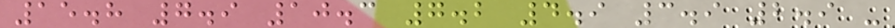15.8 7.9 10.3 7.2 4.9 3.9 2.9 -
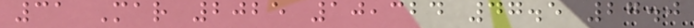31 Mar 2025 10,324 47.5 27.0
